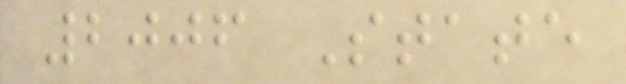2006 State
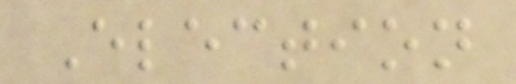Election
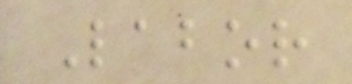Labor
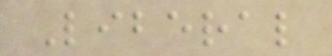Liberal
